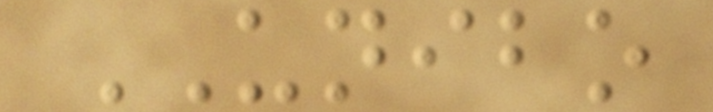UNIBO
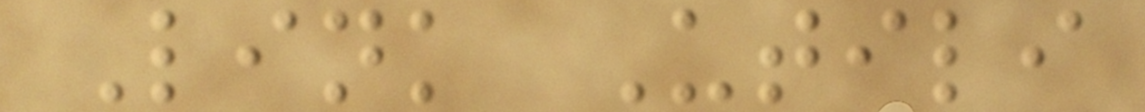Link Utili
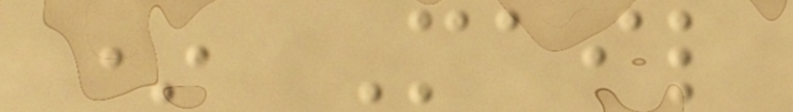* Mail
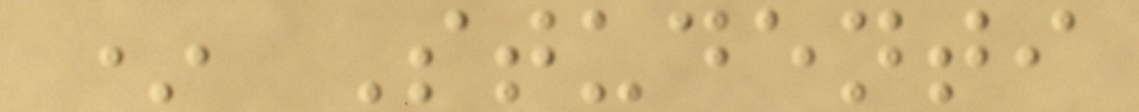* Studenti
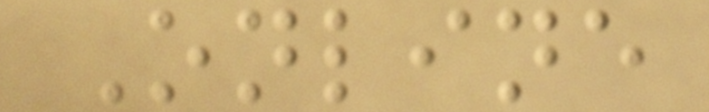Online
